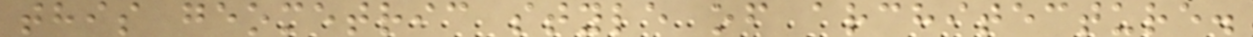this geometric style of architecture.
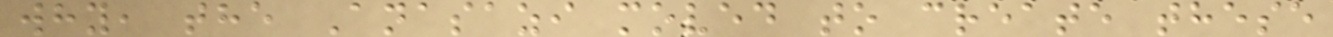why, the Anasazi moved to create these
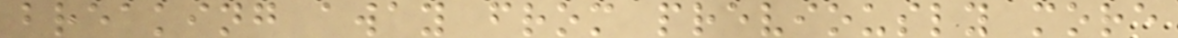breaking away from previously more
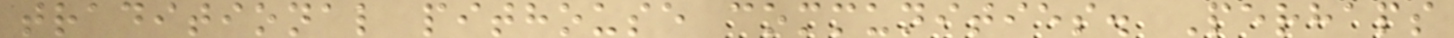traditional pithouse communities. Perhaps
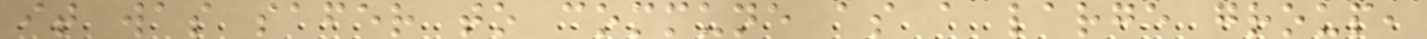it was safer to commune as a large group,
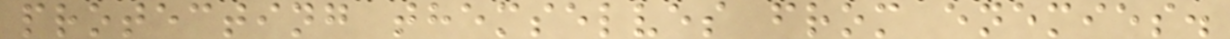protecting themselves from enemies.
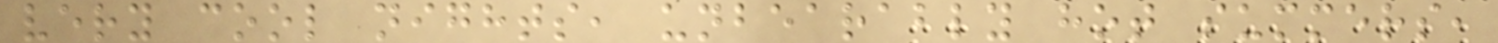very cool nights, unbearably hot summers,
